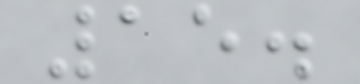15.
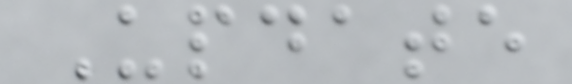Update
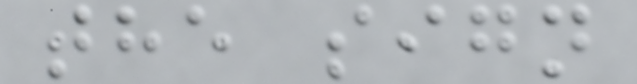the sign
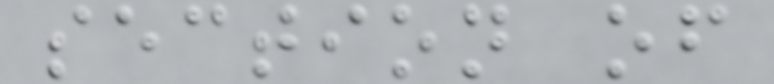section of
